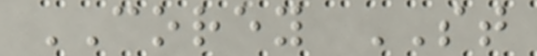COREY ST
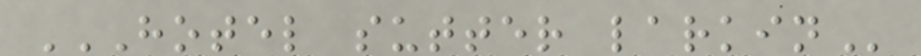HOTEL SUTTER LARKIN
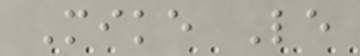Mike Le
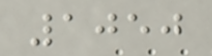1050
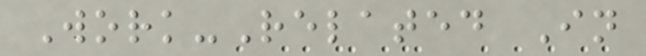Work-Related In
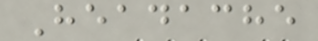Headache
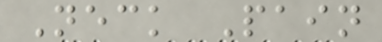Neck Pain
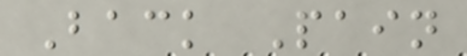Back Pain
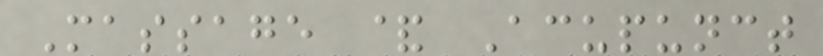Massage & Acupunct
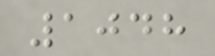1048
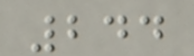244
